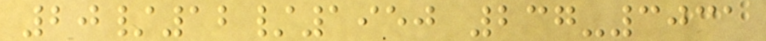20/12/1950 237-3031
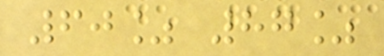60% 87%
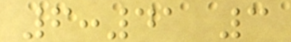6:41 3
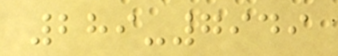289-7949
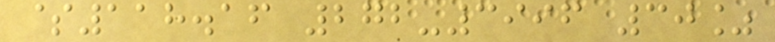$118.16 272-3996 30%
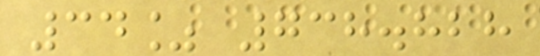34% 738.828
